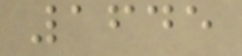1645
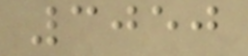3050
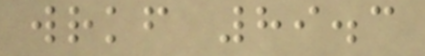wrkf 89.3
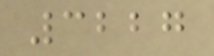3227
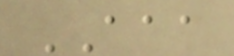AAA
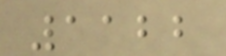1122
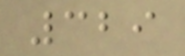329
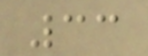33
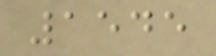1545
